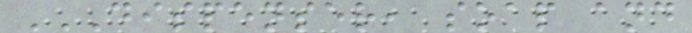DISPENSER, SOAP AND
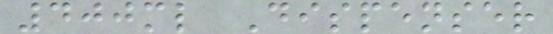400ml Dispenser
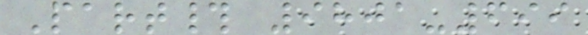Part# 9801-699
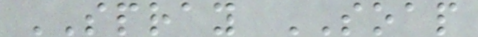SPRAY SOAP
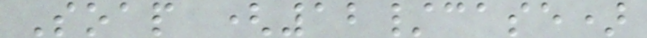Soap (12/case)
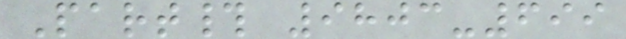Part# 9803-699
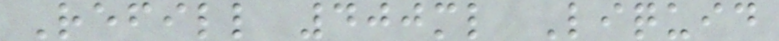Refill 400ml Liquid
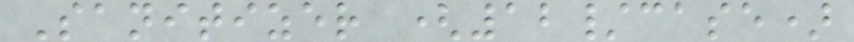Sanitizer (12/case)
